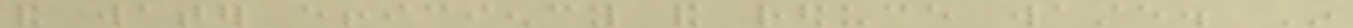and water efficiency and reduce waste. In
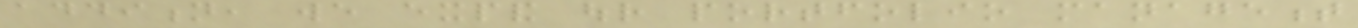addition, we expand our portfolio management
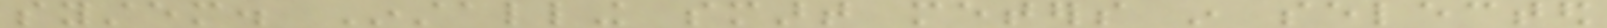system. Installing smart meters in selected
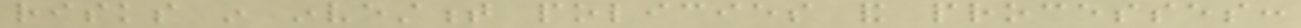risks in investment policies and processes:
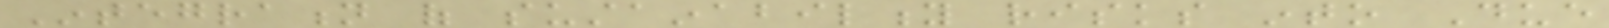Integration of sustainability risks into Due
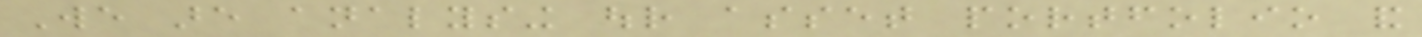We are analysing our asset portfolio and
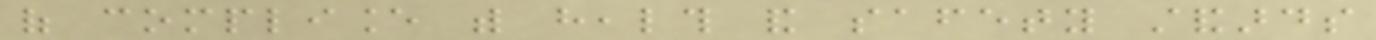of compliance with health and safety standards
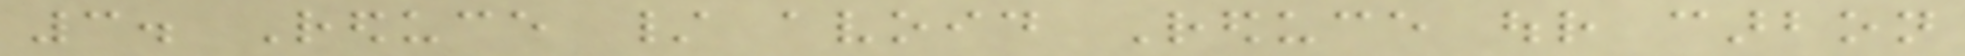3. Reduce / avoid Reduce our carbon
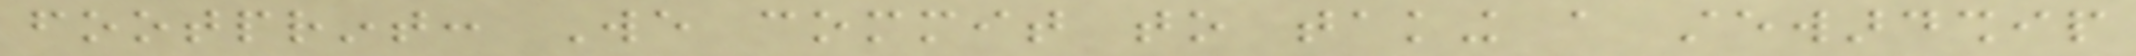footprint: We commit to taking a stewardship
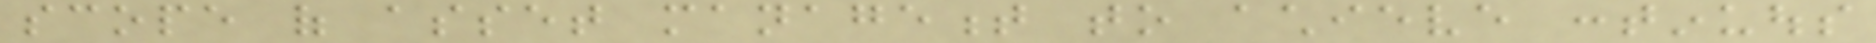scope of asset management to achieve continuous
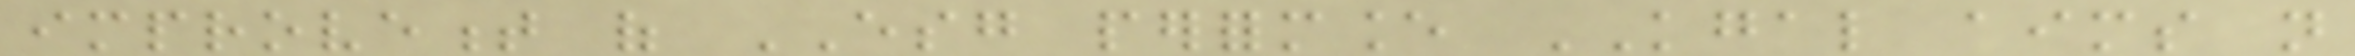improvement of ESG performance KGAL aims not
